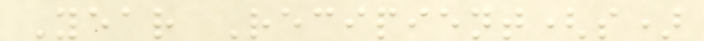Year Recipient(s)
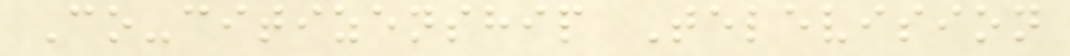Co-citizenship Television
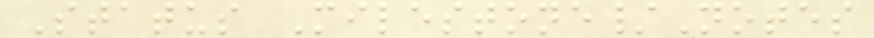Status Milestone/Notes
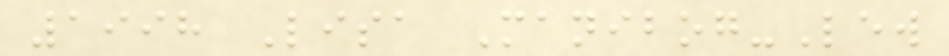1998 Lisa Manibog-Lew
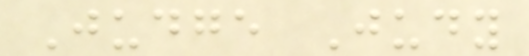Judge Judy
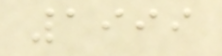1999
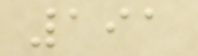191
